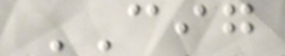CIG
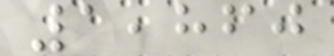1,860
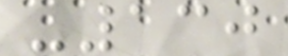-130
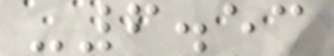-6.53
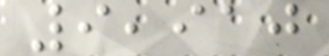9,910
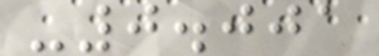-0.001
